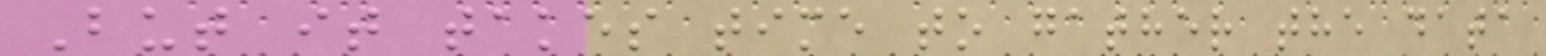But it takes time to gather the data
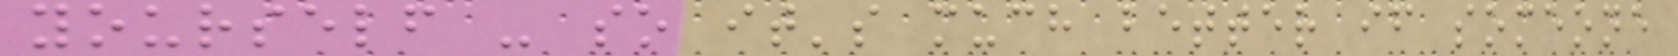yourself - so it's much better if someone
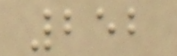252
